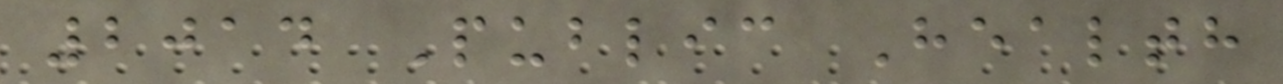2014 Public Health
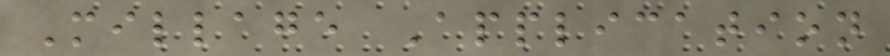Millage Application
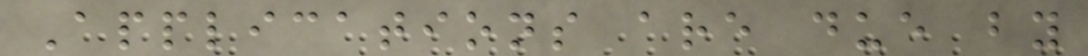Applications are due by
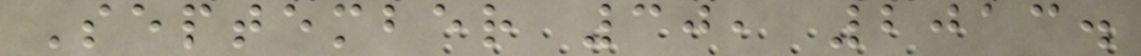September 30, 2013.
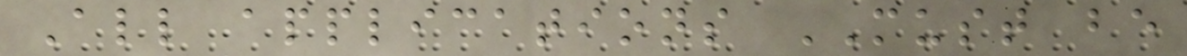All applications MUST be
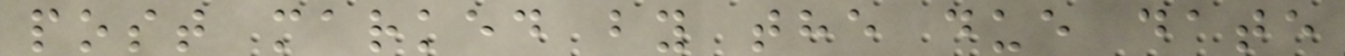post marked by the due date
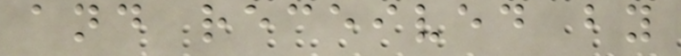and received by
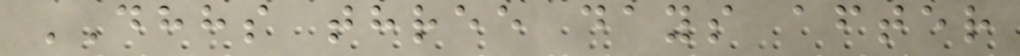DHHS three days after
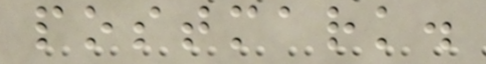postmark.
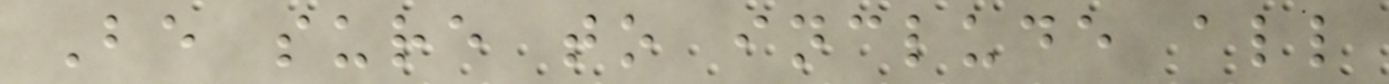Be sure to include all
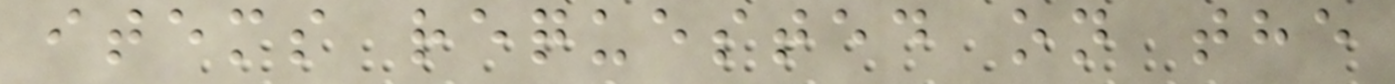items requested on the
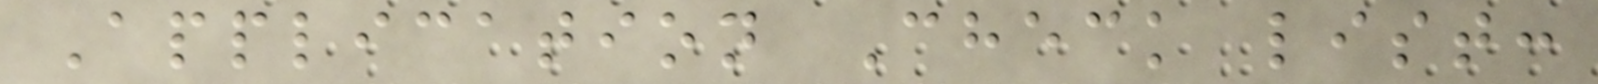Application Check list:
